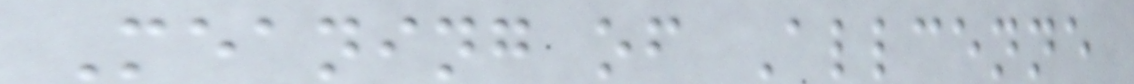Meaning of Allcenne
